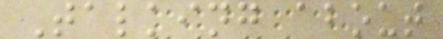Talking about
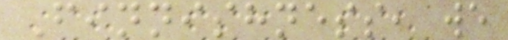Finnishness, we
